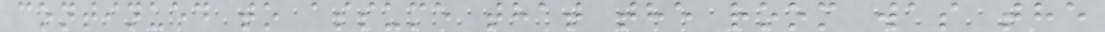continued to assume that the room was the
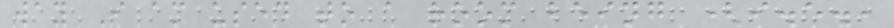way I am used to a room being (i.e.,
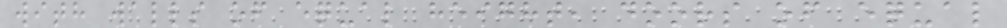with walls of equal height, doors of equal
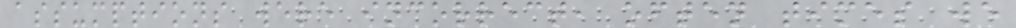assumptions were incorrect, often times we
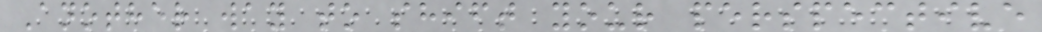Another way to shift your perspective
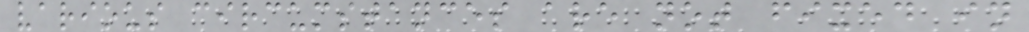various circumstances are not fixed in
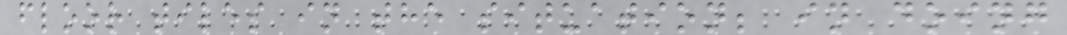floor tiles in the situation; in doing
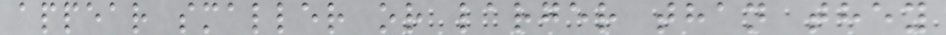appear smaller or larger than they
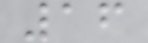16
